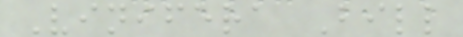Vinifera Bill
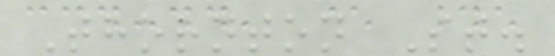Thornton St.
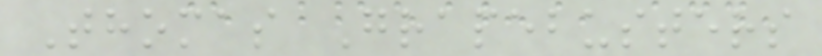Thomas Grapebusters
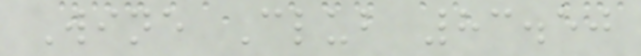Wine Club 83.50
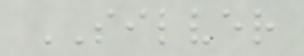SILVER
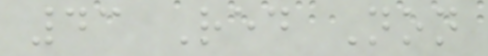43 Red Non
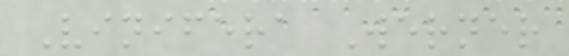Vinifera Werner
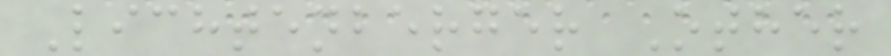Lichtenberger Other
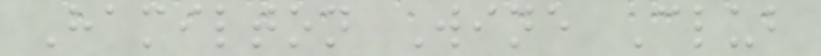Hamilton Wine Club
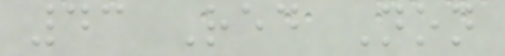43 Red Non
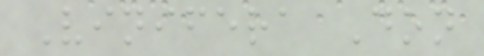Vinifera Don
